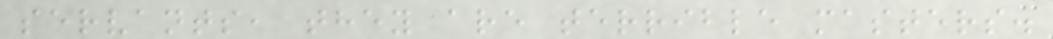servants, they are terrible masters.
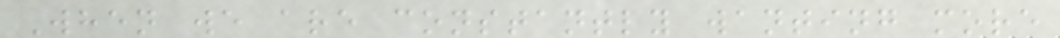When we are constantly wanting more
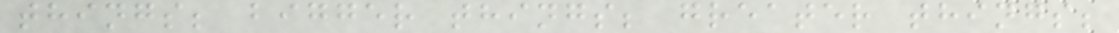things; bigger things; greater things;
